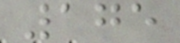175
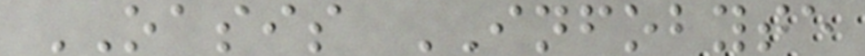OASIS INFOBYTE
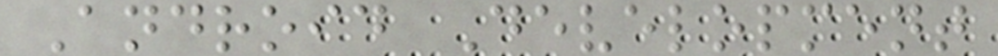Android Development
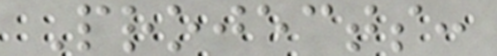Projects:
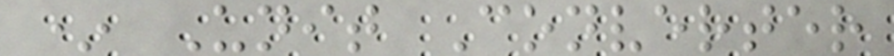* Unit Converter
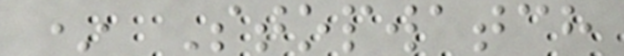* Stopwatch
